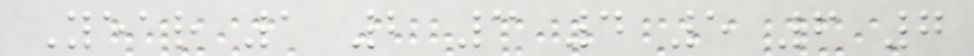Year 1 2 3 4 5 6 7
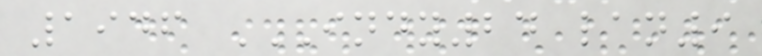1946 INDY24 LAN9
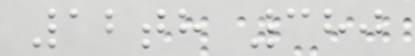12th 380
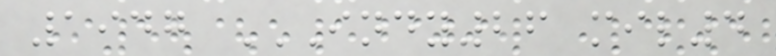1947 INDY26 MIL4
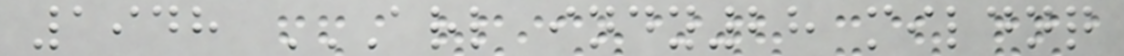1948 ARL INDY28 MILDNQ
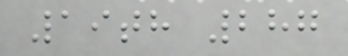19th 287
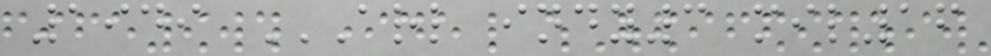1949 ARL INDY3 MIL16
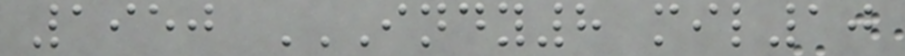1950 INDY8 MIL10
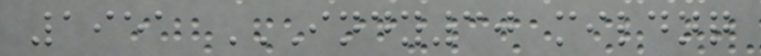1951 INDY30 MILDNQ
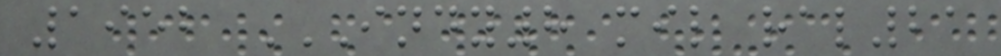1952 INDY8 MIL RAL21
